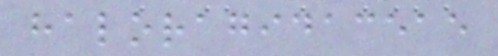haloragidaceae
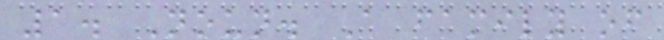1. Noun. A family of
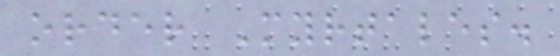order Myrtales.
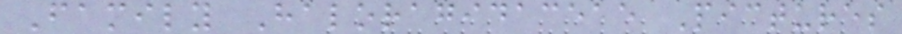Family Haloragidaceae Pictures
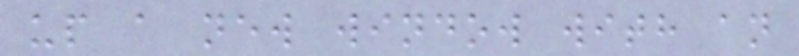up a new window with an
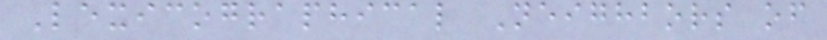Lexicographical Neighbors of
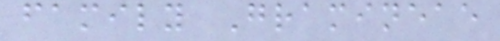family Gramineae
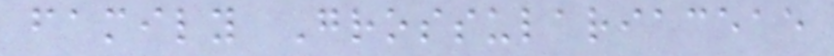family Grossulariaceae
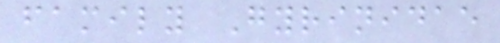family Gyrinidae
